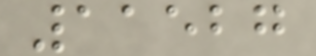11527
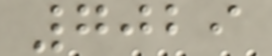7029
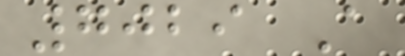7029 A
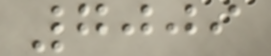7009
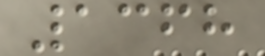1368
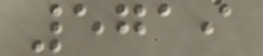5719
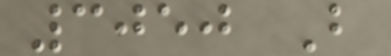3050 B
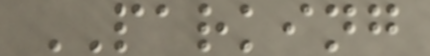PARKING
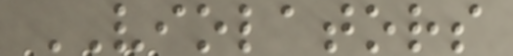VIOLATORS
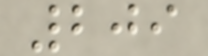209
